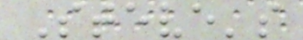Steve's
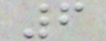6
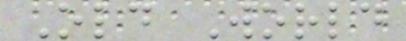Old World
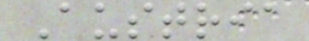Austria
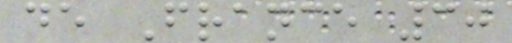de France 30
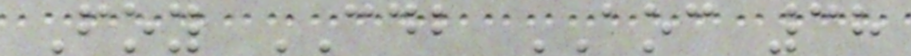Foy CDB AOC 38
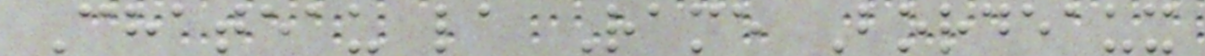Chateau la Rame Bordeaux
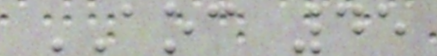AOC 45
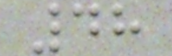48
